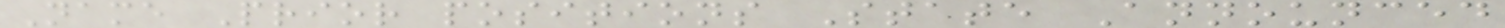Name Prior positions State Announced
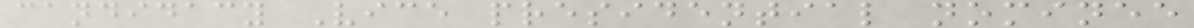candidacy Vice presidential nominee
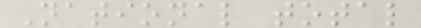National total
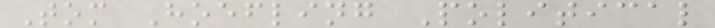Tom Hoefling Political
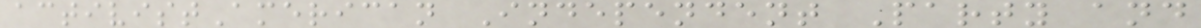activistAmerican Independent Party and
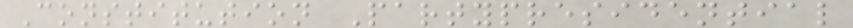Constitution Partypresidential
